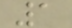1
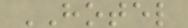HOTEL
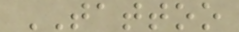TATTOO
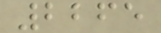2265
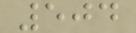504
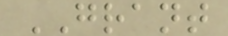GRANT
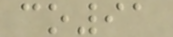co91
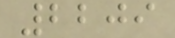2209
